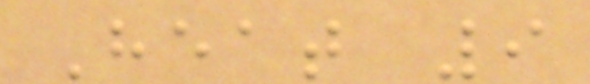Heat 9
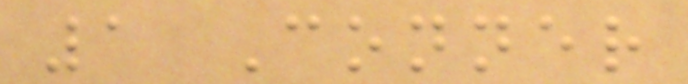1 Conner
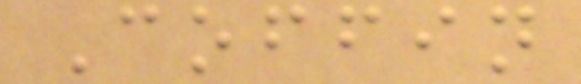Coffin
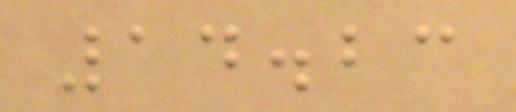14.23
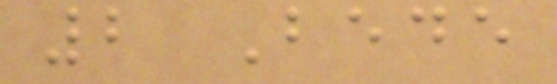2 Bede
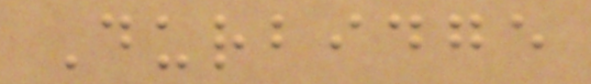Durbidge
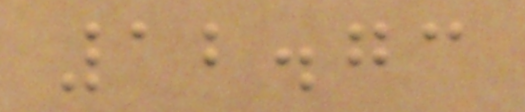12.73
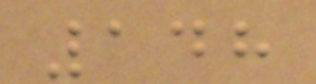148
